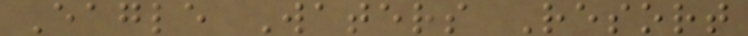Eagle Waters Resort
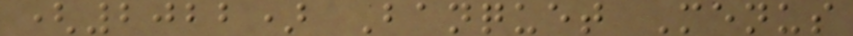(2022) Banquet Menus
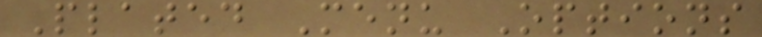Plated Menu Options
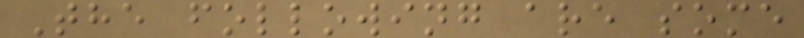The following are some
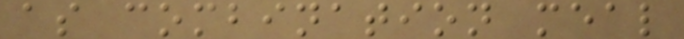as combination meal
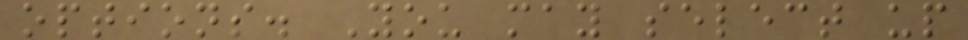options. You may select up
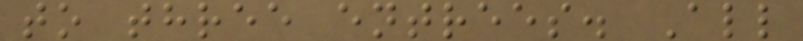to three entrees. All
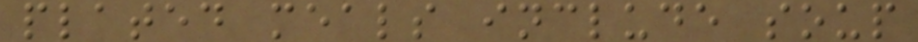plated meals include soup
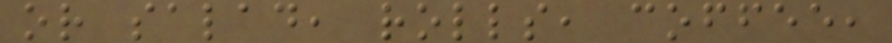or salad, rolls, coffee,
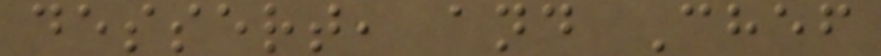dessert, and Chef
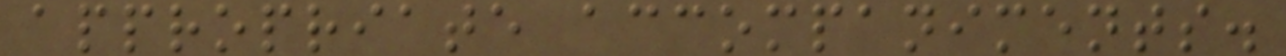appropriate accompaniments.
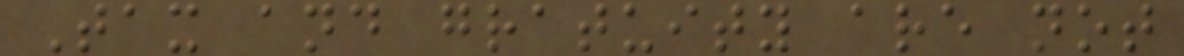Tax and gratuity are not
